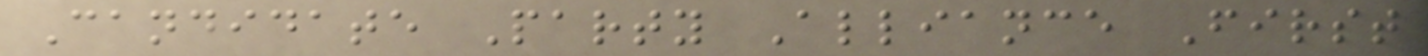Candidate Party Alliance First
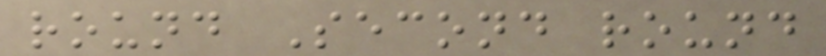round Second round
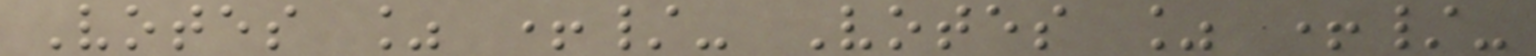Votes % +/- Votes % +/-
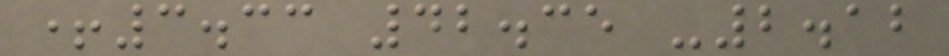+3.33 42.35 -2.12
